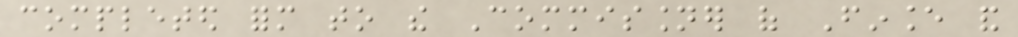completed form to the Commissioner of Finance and
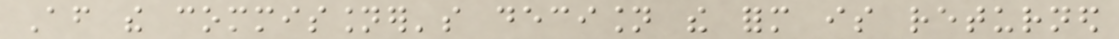After the commissioner's decision the form is returned
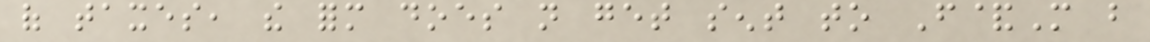of taxes, the form does not get sent to F&M but
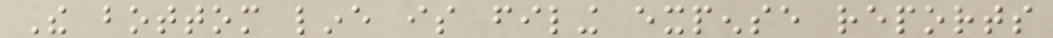The bottom line is filing expense reports
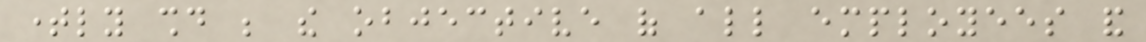timely should be the objective of all employees and
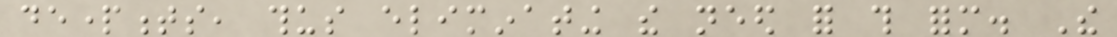departments, thus eliminating the need for this form. The
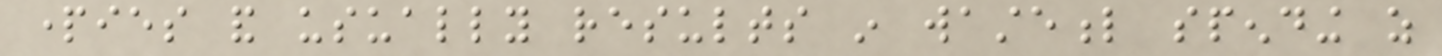parties and usually results in wasteful spending as
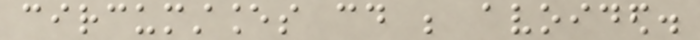circumstances could be avoided.
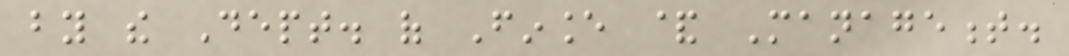by the Dept. of Finance & Management.
